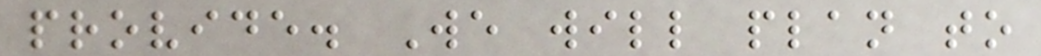provide. We will plan to
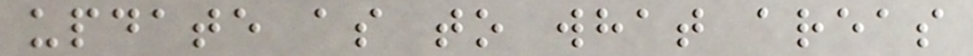update as to what areas
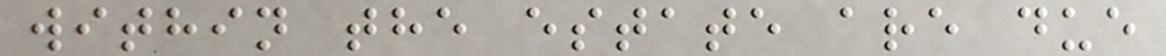within the estate are due
